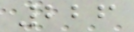226
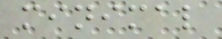minimal
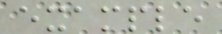example
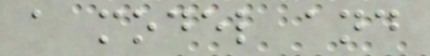a model and
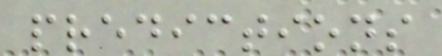predictions
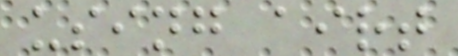using airt
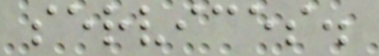services.
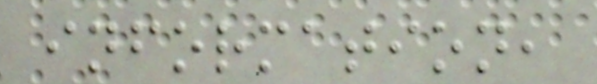information,
